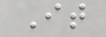It
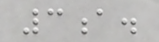3a.
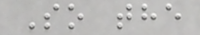So the
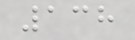138
